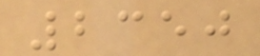2350
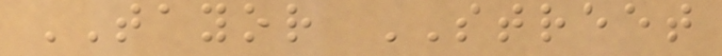TAYOR STREET
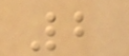2
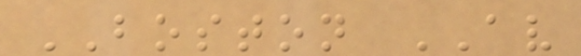BOSTON AV
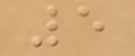5
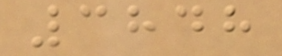3848
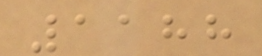1188
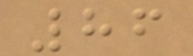86
